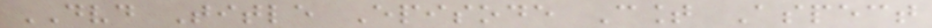DVD Title Episode Count Aspect
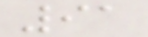91
